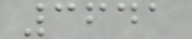3641
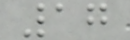17
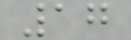17
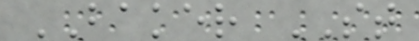BAKER ST
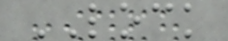LOCK
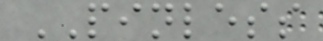PINLESS
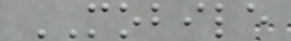MOBILE
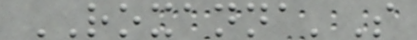ROXANNA'S
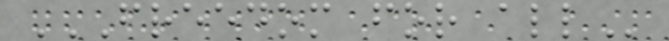FREEDOM FOR ALL
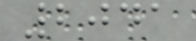2041
